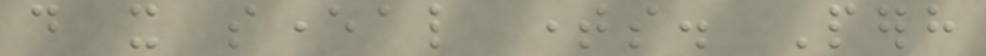do it several times. Perhaps
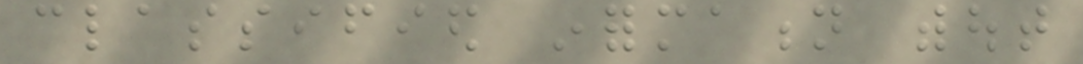classified information without
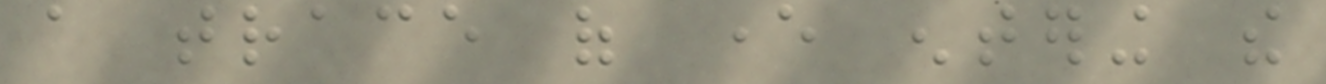a trace of ever entering the
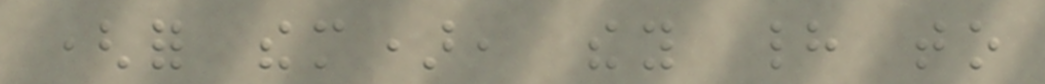(for them), they had to
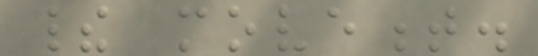their movement.
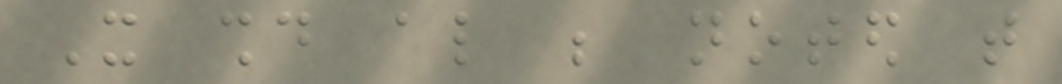It should also be noted that
